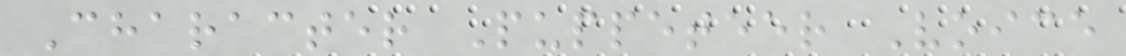Character Puppeteer Voice
